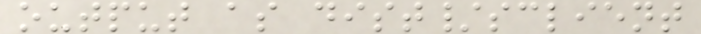output as dist/sclient
